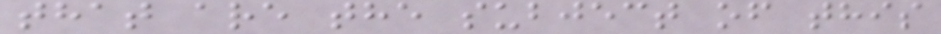that are the subject of this
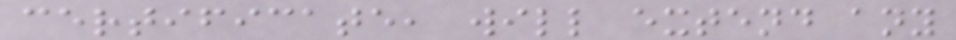certificate, will extend any
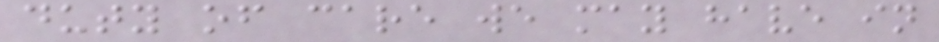duty of care we may have in
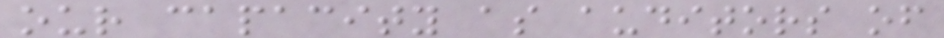our capacity as auditors of
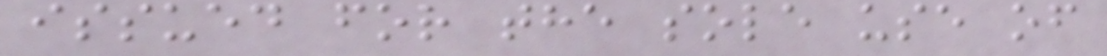issued for the sole use of
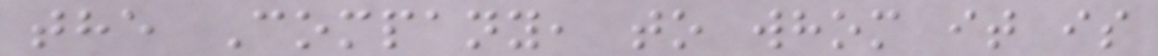the Company, to whom it is
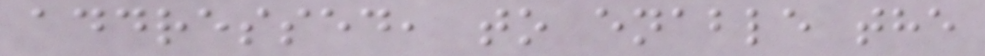addressed, to enable the
